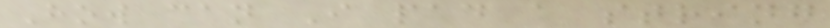How can I pad a string
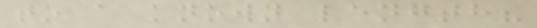to a known length?
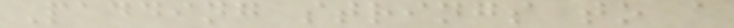Padding strings to a
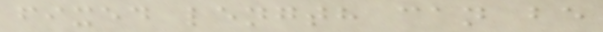fixed length can be
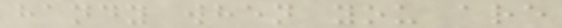handy when you are
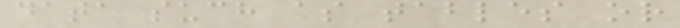data such as tables or
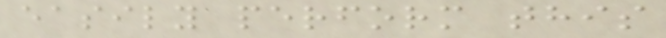easily perform this
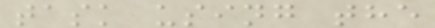task using the
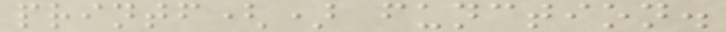printf() function.
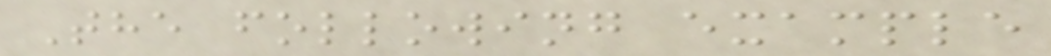The following example
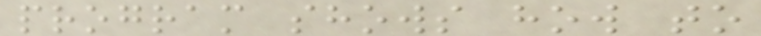program shows how to
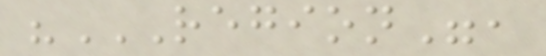"REGION",
